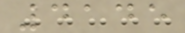4145
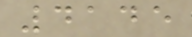4145
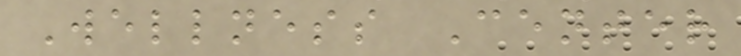Wellness Center
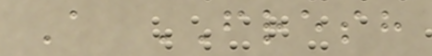A FRESH
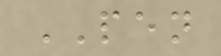PEN
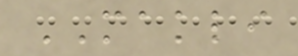MAKLI
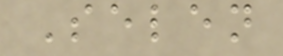Selen
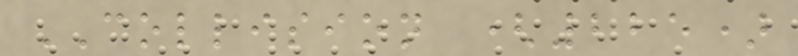COLLISION (225)
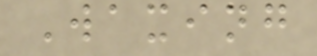Waxing
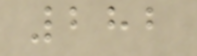282
